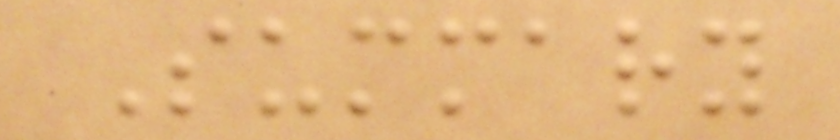Summary
